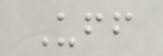Uff
